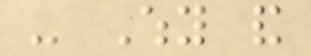- Why and
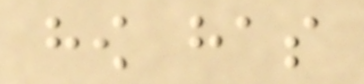how has
